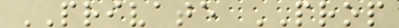PRIVATE PROP
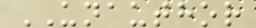UNAUTHOR
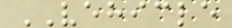VEHICLE
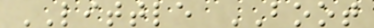LITTLE BOOT
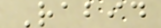Rabid
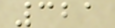321
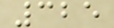325
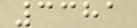3381
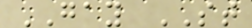GAY ST
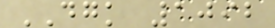DGK 1092
